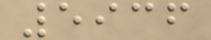5936
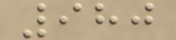980
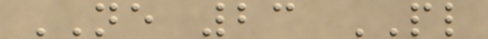NE 23 PL
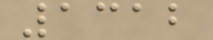1312
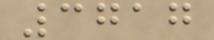3717
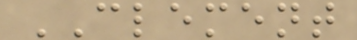CLEMENT
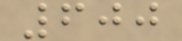600
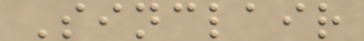Sinclair
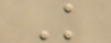K
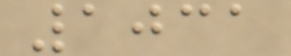1031
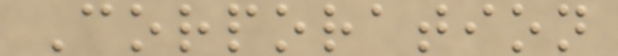Corporation
